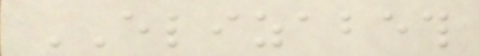ELIZABETH
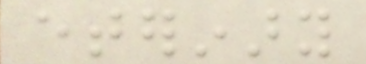eterinary
